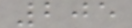205
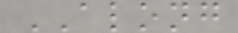ALONG
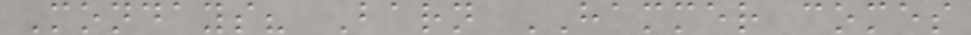Mondays? Barn HAMMER comes
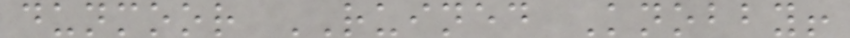dunmoor RUINED Knobby!
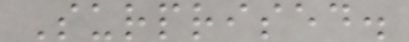Surprised.
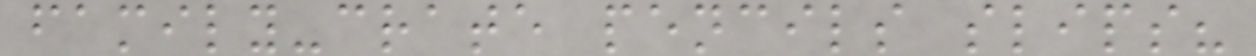family-crate pencils slips?
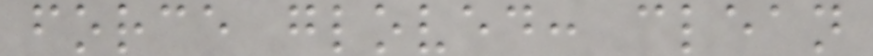force gloved: clean
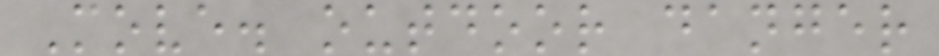Move. outdoor danger
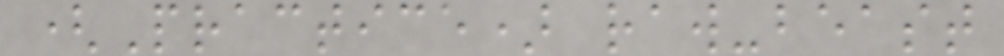(Practice) raw-beast
